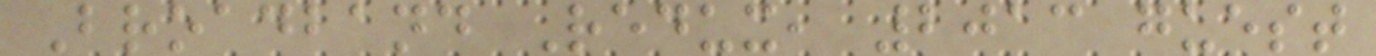Broadband Redux, 2013 guest
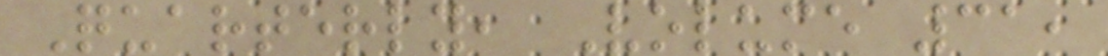Quarterly, Volume 31,
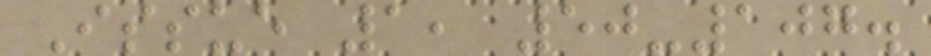Issue 1, 50-107.
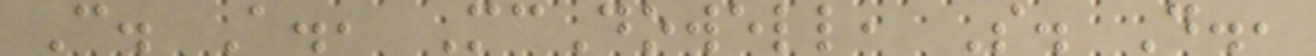C. A., McDowell, S. D.,
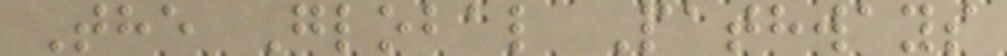The Global Pathways
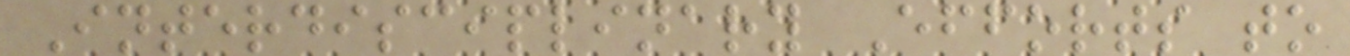Interdisciplinary Efforts to
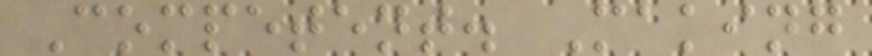Competent. Making
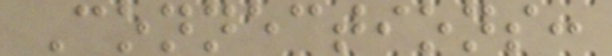Connections:
